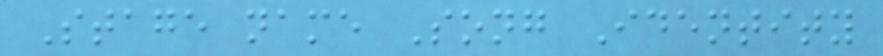Stage name Song Identity
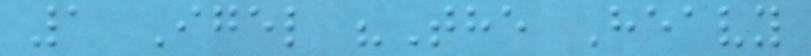1 Igel "The Heavy
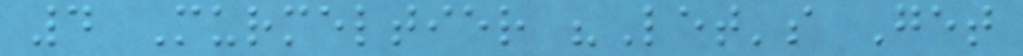4 Murmeltier "Let's Get
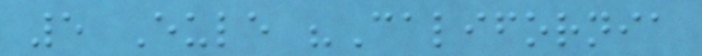5 Eule "California
